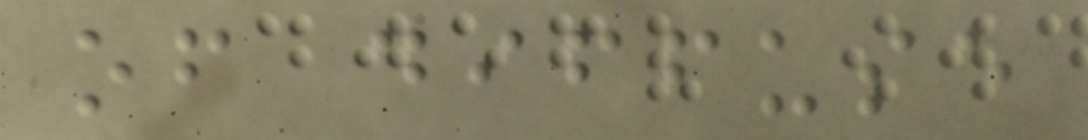of diffuse
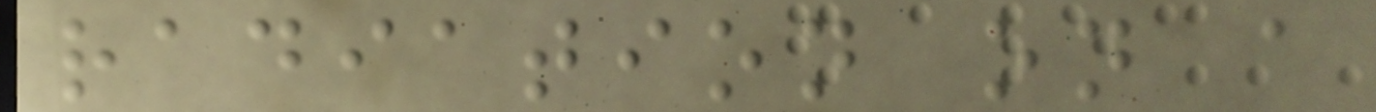radiation on a
